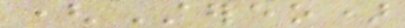(Stereo)
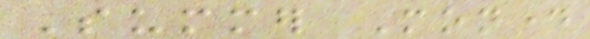Summer Monday
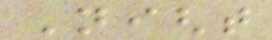Night
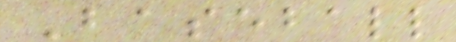Baseball
